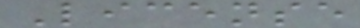License
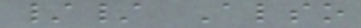// Also
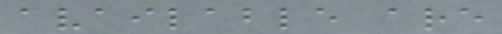available are
